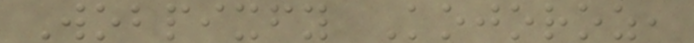Wobpixfy Kojoroz,
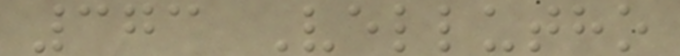373 Vellutho
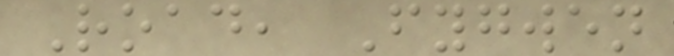Road, Fygwen
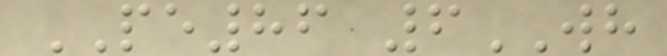PE86 6WH
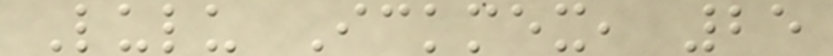Lulu Ickmex, 25
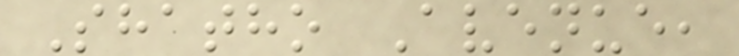Shatho Avenue,
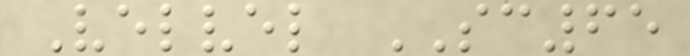Velvel SC65
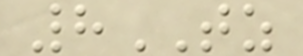8TZ
